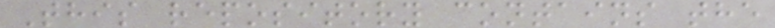This repository contains the
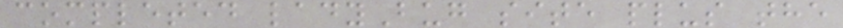completed ladyBug site plus the
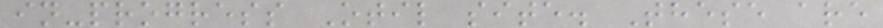in-progress Otil site. These are
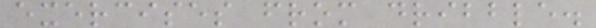exercises from dribble.
